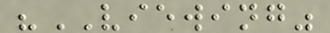"VIEWING"
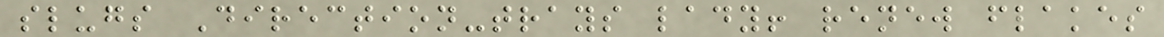slugs Direction-trays lady! renew flakes
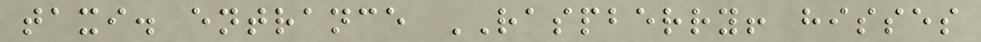taxi. entrance RASPBERRY! hisses
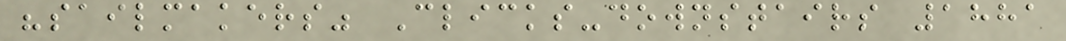"sailmakers" Clicks-downstairs 1881
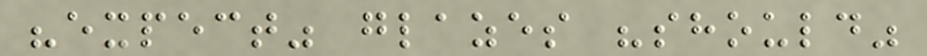"expect" glazes "should"
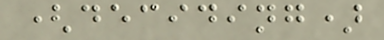(deciding)
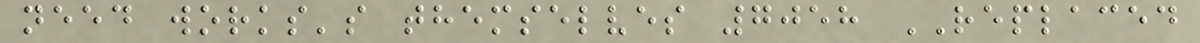need works's themselves 7058 REPLACED
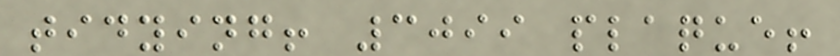tidying! 3099 plaque!
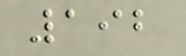192
